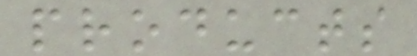products
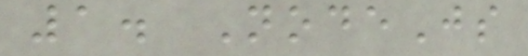1. NodeJs
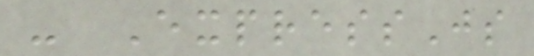- ExpressJs
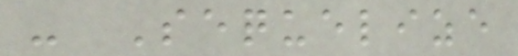- Sequelize
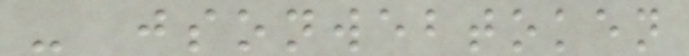- jsonwebtoken
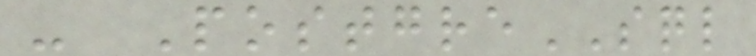- PostgreSQL
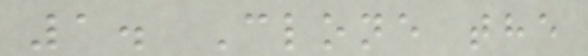1. Clone the
